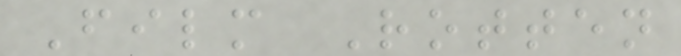Film Rotten
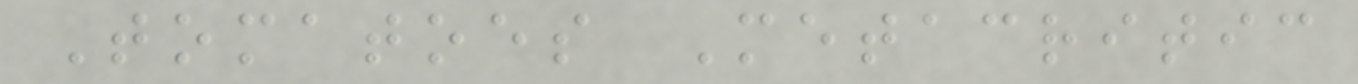Tomatoes Metacritic
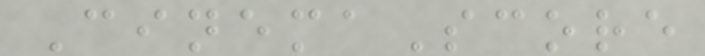CinemaScore
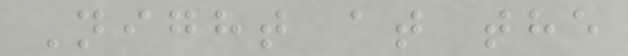Night at the
